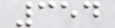354
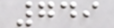749
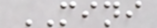MINI
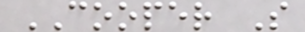COOPER S
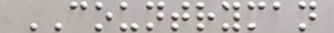COUNTRYMAN
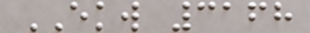EKW 3168
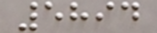5894
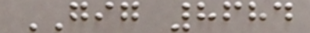GIG 8684
